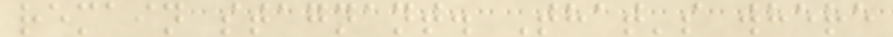remain stagnant. That's where
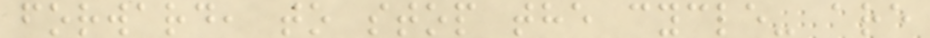forward, to stop the cycle- are
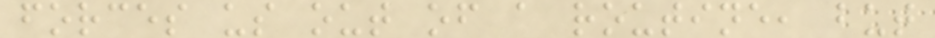forces us out of a routine, but
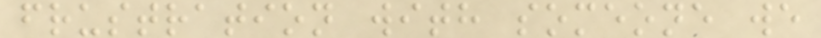frustration with someone we
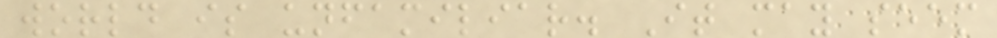world is unfamiliar. It may seem
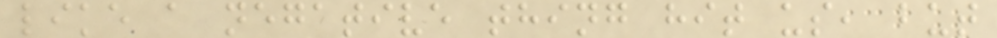like a negative thing hit us, but
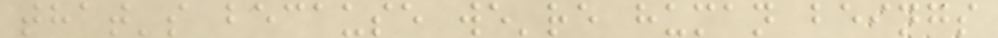that's because we're human beings
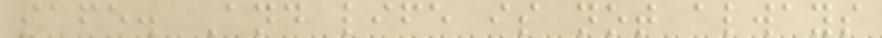safe. And life is not always
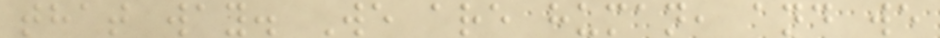that way. We are human, and we
